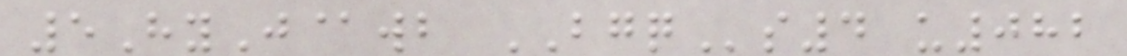5HyJ@wb BGQs4 u082
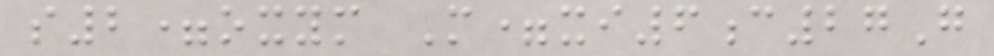s2=oxym M=xi6c27G
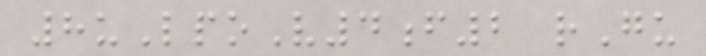8uLpoV4f2 rGu
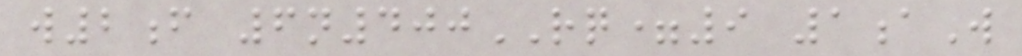w2f 6n400RQ=9 1aW
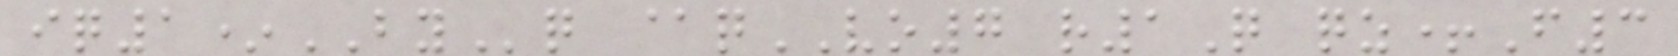iq1*BYq @qVO7 r1Q qz+F3
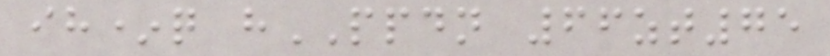ih*q hPPDN 66zt75
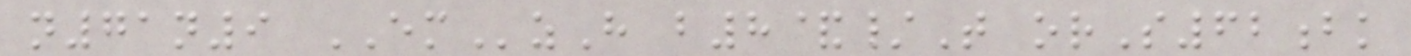n71n9 EMzH b8&/T orS62bk
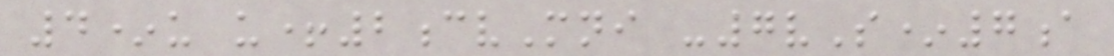4*u u+2cvMni -7vS*7a
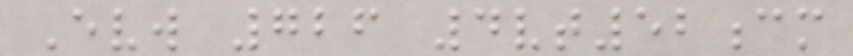Evw 726 4vt52cm
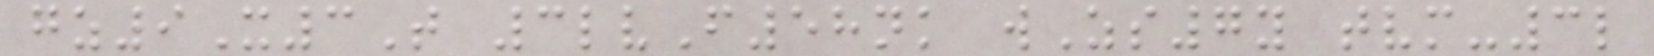gz9X3T 3lvF58nk wZs7y tvm-3l
